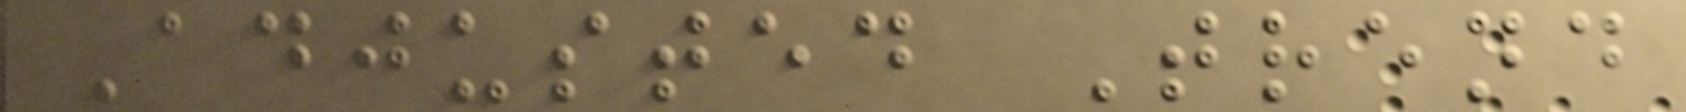Adjusted Trend
